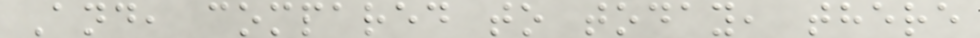And, compared to today, there
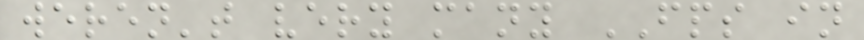weren't very many FPS in
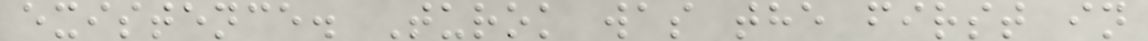existence. Turok was the first in
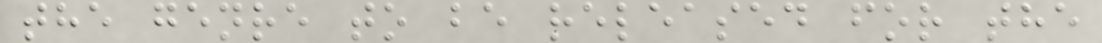the genre to be released for the
